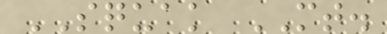SQUAK MT.
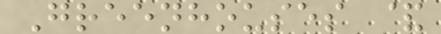Greenhouses &
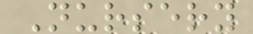Nursery
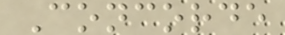Concorde
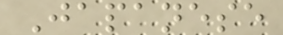Japanese
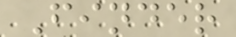Finder
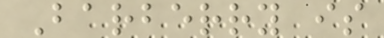Barberry is
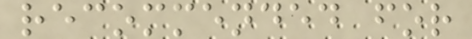recommended for
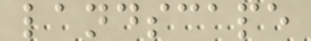landscape
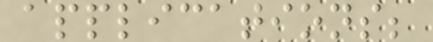applications;
